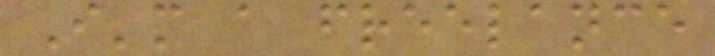I'm a freelance
